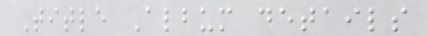Title Album details
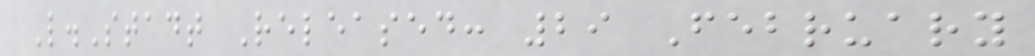L.Stadt Released: 29 February
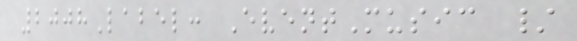2008Label: EventMusic /
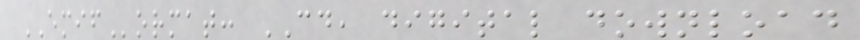EMIFormat: CD, digital download
